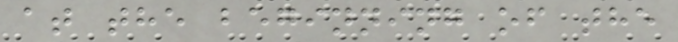at the beginning of the
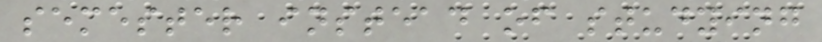semester instead of studying
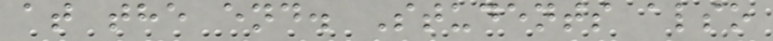at the end. Students also
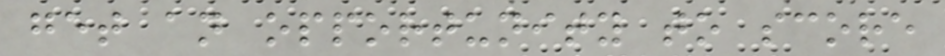get an opportunity to score
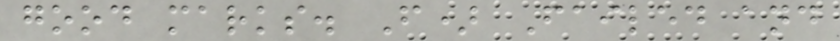good marks. F) Failed and
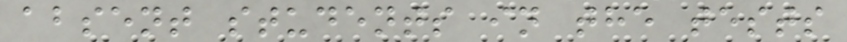absent students in the tests
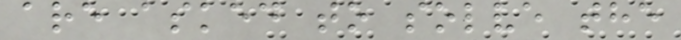are asked to solve the
